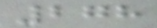278
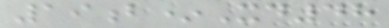19b*Xd48
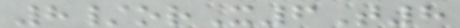8/orX6T8
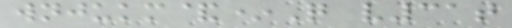wnjukm&*Q v31t
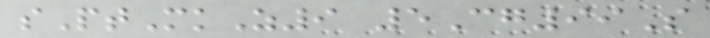sPtMkZ9 5Cg99S
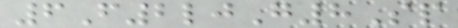6F2ljG8Sp
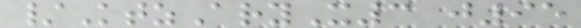/KtzAryX3 j95
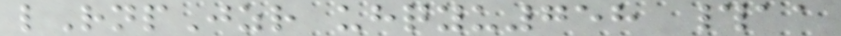lRnpJzr uhqyu758 #aa
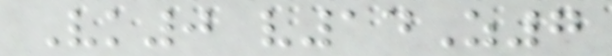Vk0 v14Z7
